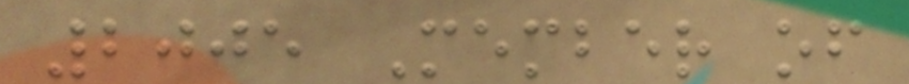2005 Member of
